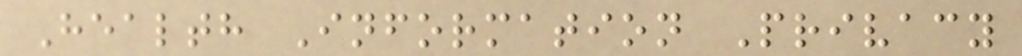Health Information Privacy
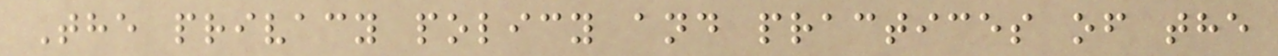The privacy policy and practices of the
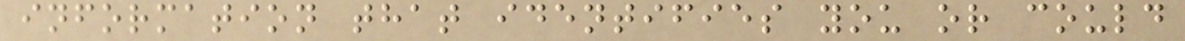information that identifies you or could
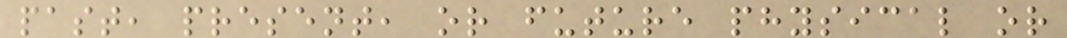past, present, or future physical or
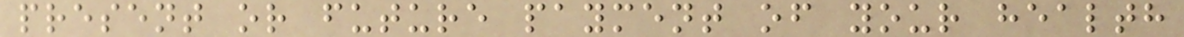present or future payment of your health
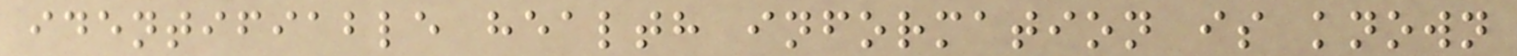identifiable health information is known
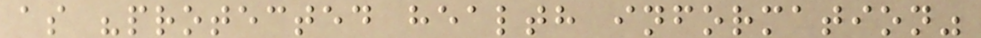as "protected health information"
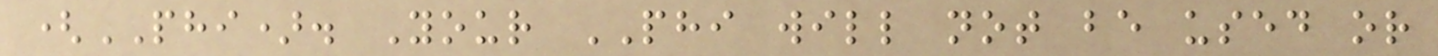(PHI). Your PHI will not be used or
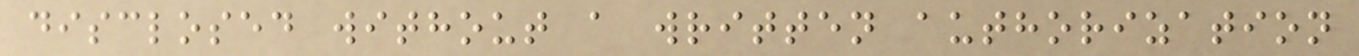disclosed without a written authorization
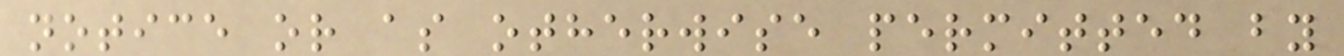notice or as otherwise permitted by
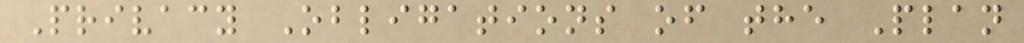Privacy Obligations of the Plan
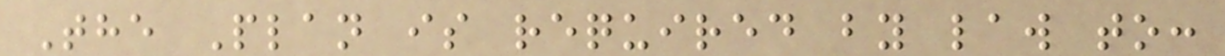The Plan is required by law to:
